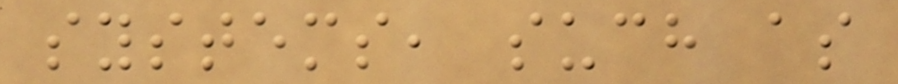systems, such as
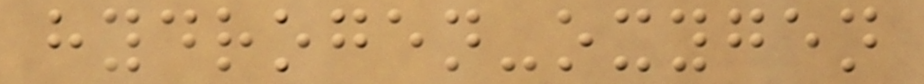hydrogen-oxygen
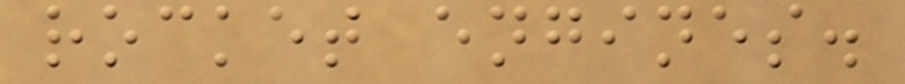rocket engines.
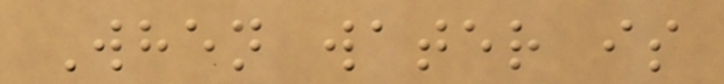When water is
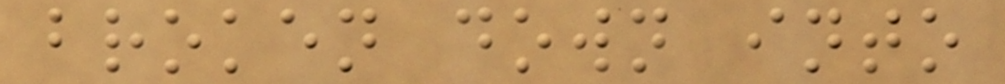broken down into
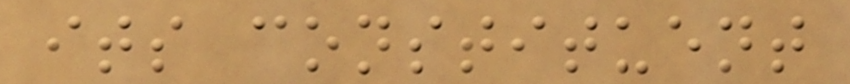its constituent
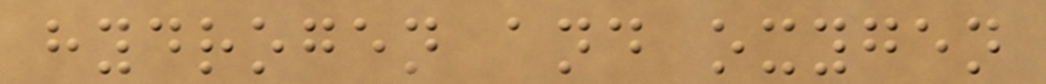hydrogen and oxygen
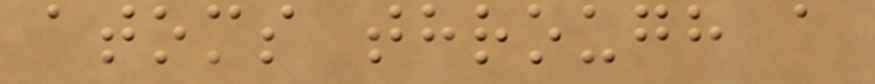atoms through a
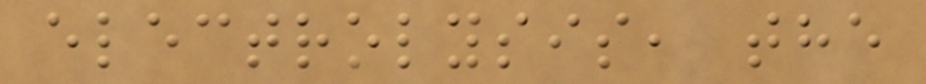electrolysis, the
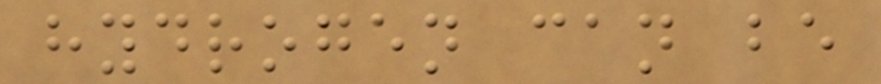hydrogen can be
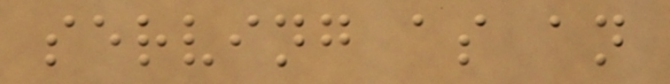serving as an
